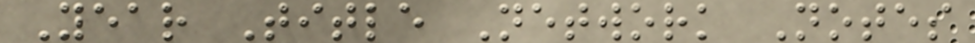Year Title Network Notes
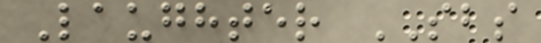Laughter SBS
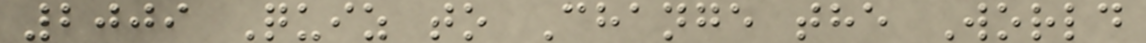2009 Quiz to Change the World
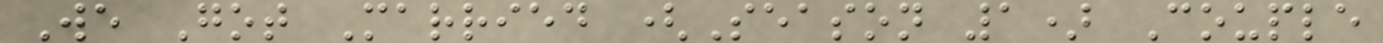We Got Married (Season 1) Couple
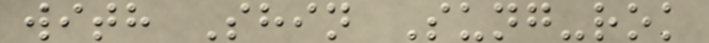with Shin Sung-rok
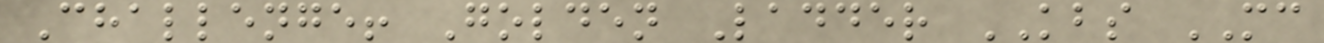Challenge! Golden Ladder KBS MC
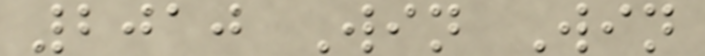2010 Win Win
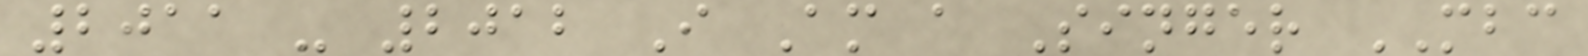2011 - 2012 I Am a Singer MBC
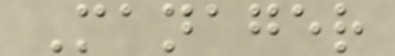Manager
